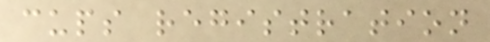cups registration
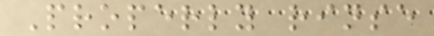Properly rinse
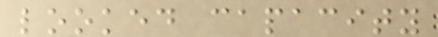looked capacity
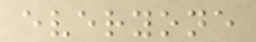everyone
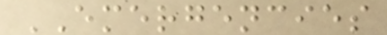EMERGENCIES
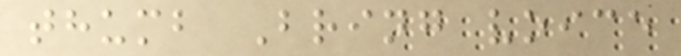thumb Bring voice
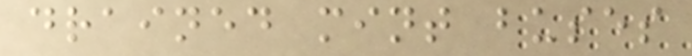drained mint buses
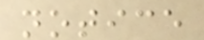notice
